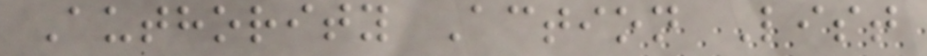Authority Action List
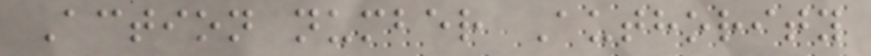Action number Authority
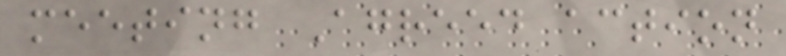meeting Agreed action
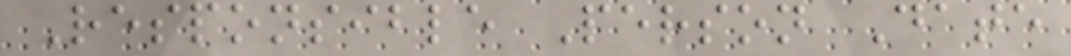Responsible Person Date
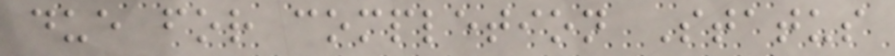due for completion Status
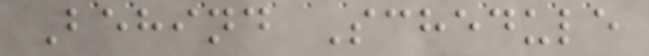Behind Schedule
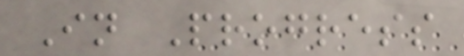In Progress
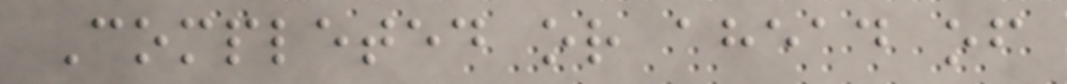Completed or ahead of
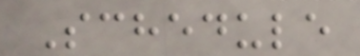Schedule
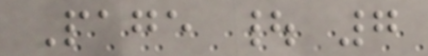Page | 7
